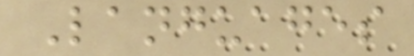Languages
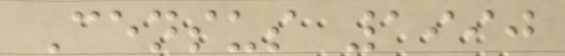Census 1990
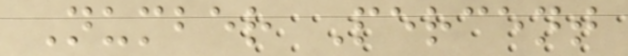Number Percent
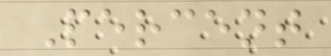Percent
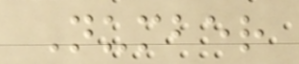Number
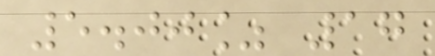5.00% 17
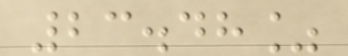23.48%
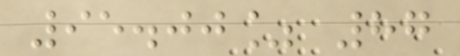95.00% 87
